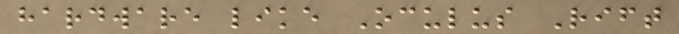hardware like Oculus Rift
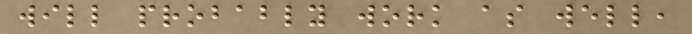will probably work as well,
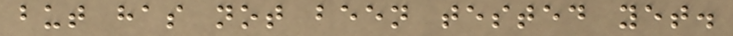but has not been tested yet.
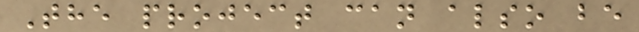The project can also be
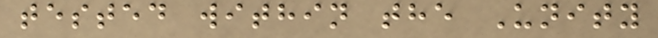tested within the Unity
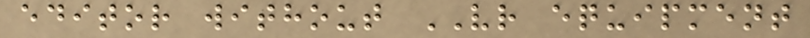editor without VR equipment
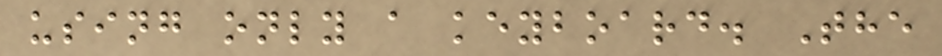using only a keyboard. The
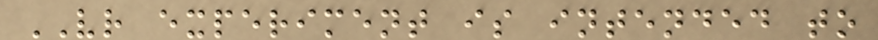VR experiment is intended to
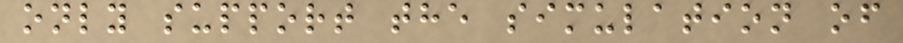only support the simulation of
